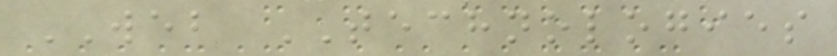WEB TECHNOLOGIES
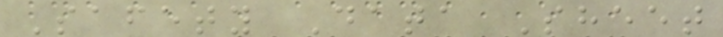Safety Data Sheet
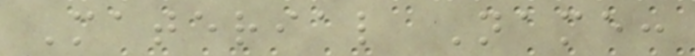Material Name:
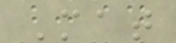Mat
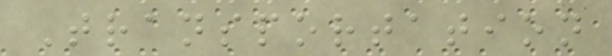Transportation
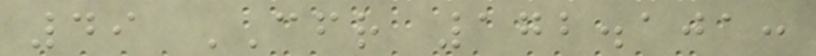49 CFR 172.101:
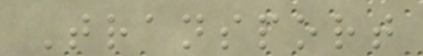Transport
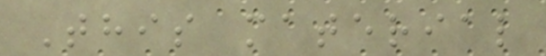This material
